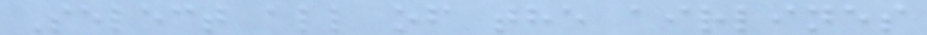Select all of the airlines
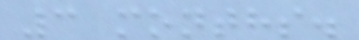3 months.
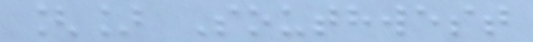[] Southwest
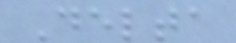Delta
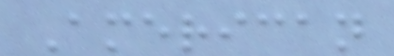American
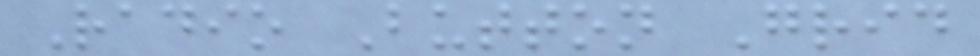Radio Button Grid
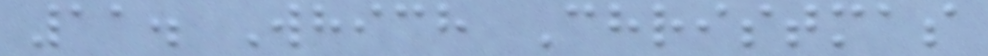11. Which Christmas
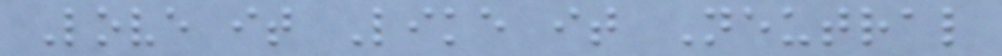Love it Like it Neutral
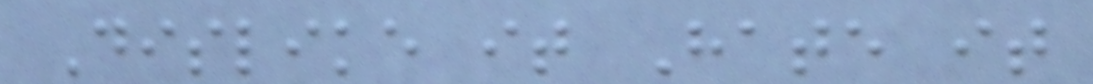Dislike it Hate it
